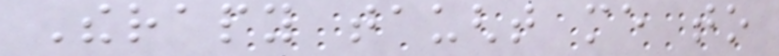Therapy taught me to
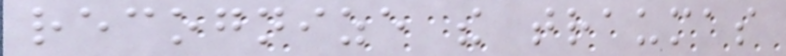recognize the traumas
